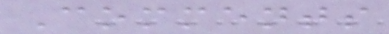Comments
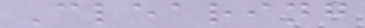Clearing
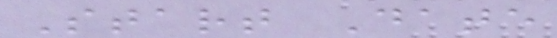Start Date
